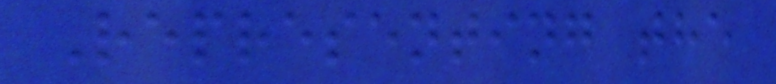Representing the
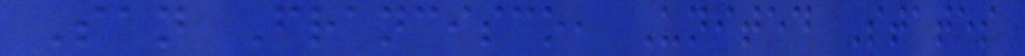San Francisco, United States
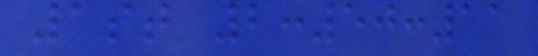1st 2:50:11
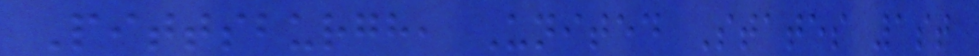Pittsburgh, United States 1st
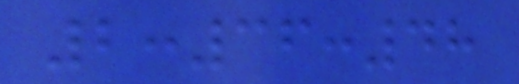2:36:48
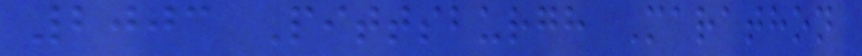2003 Pittsburgh Marathon
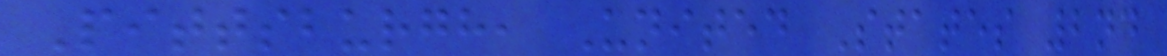Pittsburgh, United States 2nd
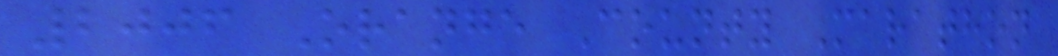2006 Orange County Marathon
